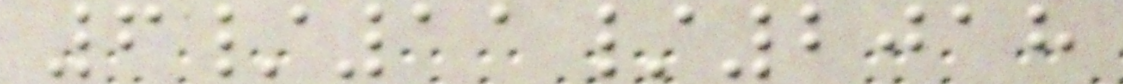6/11/2018
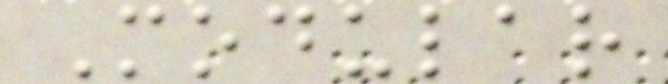Modular
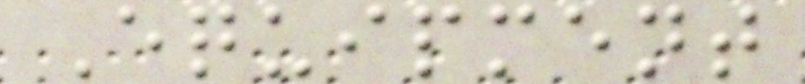Equipment
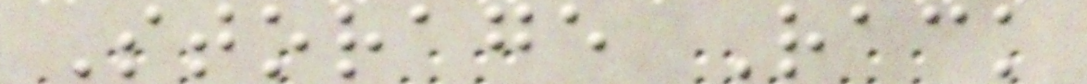Storage Rack
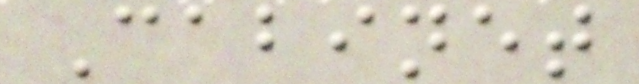Cabinet
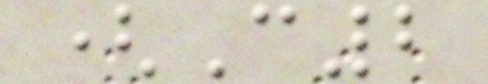(C2
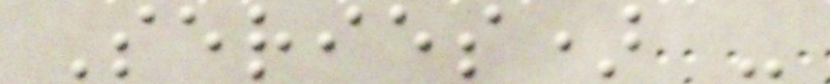Series) -
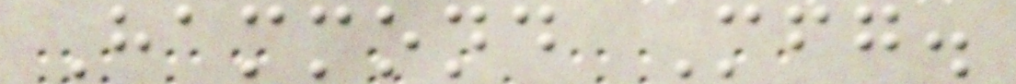Hammond Mfg.
